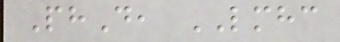PhD, LMHC
